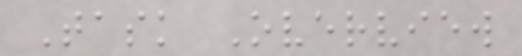Task Overview
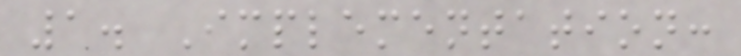1. Implementation:
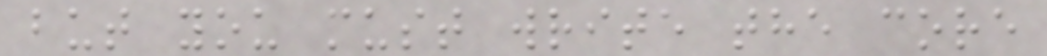but you must write the core
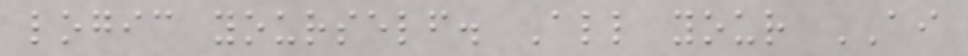logic yourself. All your AI
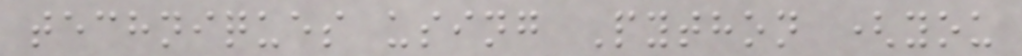techniques using Python (you
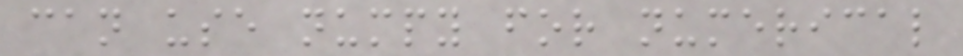can use numpy for numerical
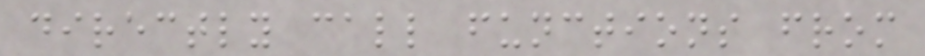directly call functions from
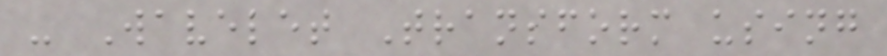- Wavelet Transform using
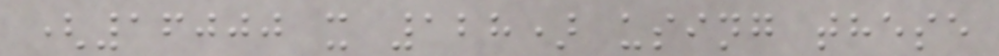(16000 x 128) using these
